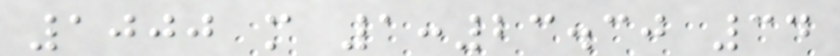1000 m 1:23.30 34
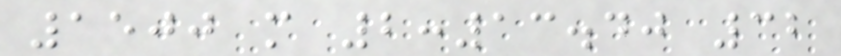1500 m 2:13.40 32
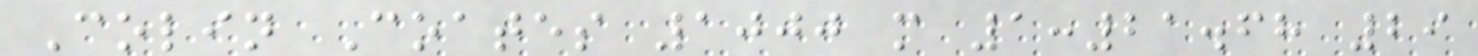Colin Coates 1000 m 1:21.68 29
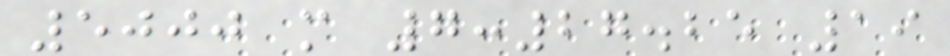5000 m 7:27.25 19
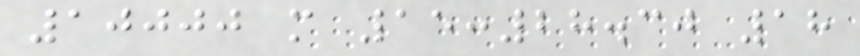10000 m 15:28.30 18
